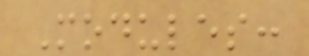Modules:
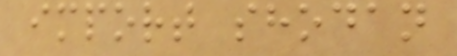import shodan
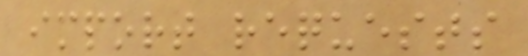import requests
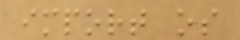import os
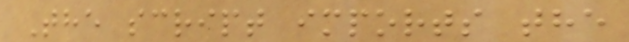The script imports the
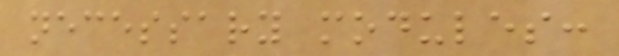necessary modules:
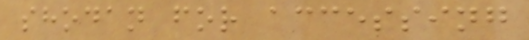shodan for accessing
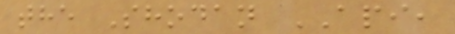the Shodan API,
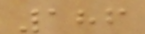186
